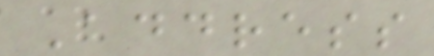Address
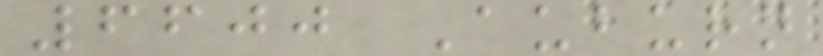6600 Auburn
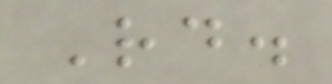Rd.
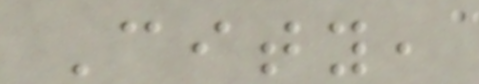City,
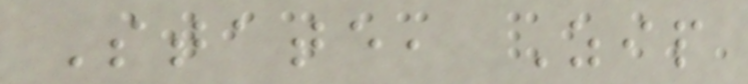State, Zip
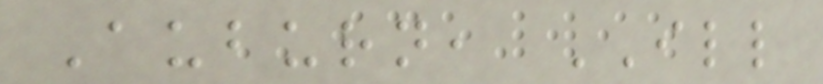Auburn, ILL
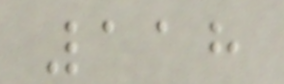118
